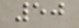50
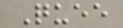Quee
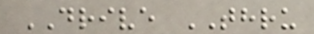DRIVE THRU
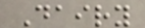Dairy
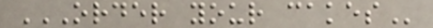ORDER YOUR CAKES
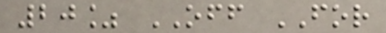20% OFF FOR
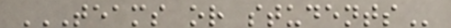TEAMS OR STUDENTS
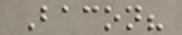Bacon?
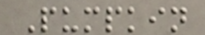Pumpkin
